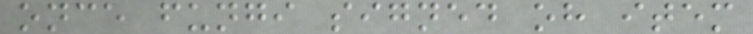once fungi signed oh item
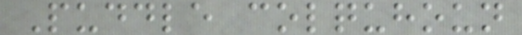Puddle colquhoun
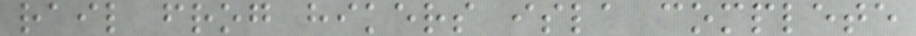rail frog hikers isla complete
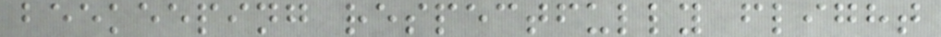beekeeping respectfully flight
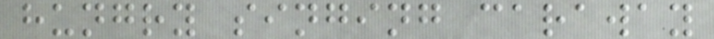hungry singing caraway
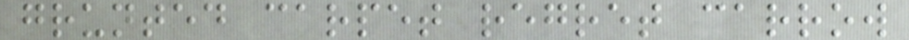grunted carpet regret carrow
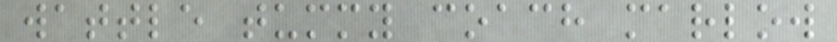wattle tummy coach marlow
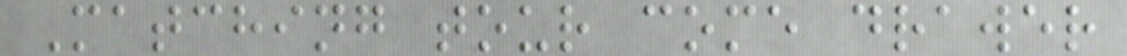Matching tour come drawer
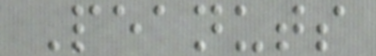Peanuts
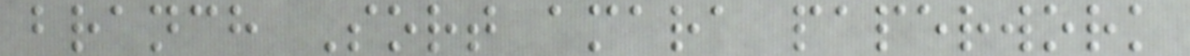branch Sort amara paperwork
